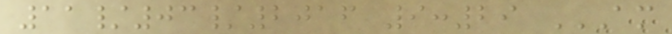11/03/2016 9:29 AM
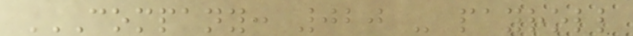COMPANY: 020 - PAYROLL
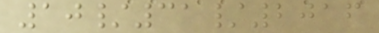10/31/2016
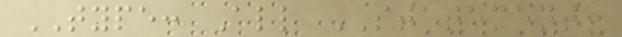TYPE: All STATEMENT:
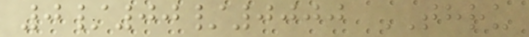0/00/0000 THRU
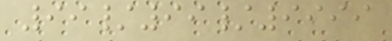99/99/9999
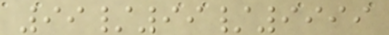99/99/9999
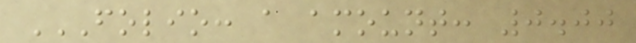FOLIO: A AMOUNT: 0.00
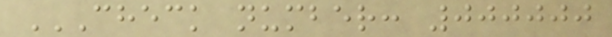CHECK NUMBER: 000000
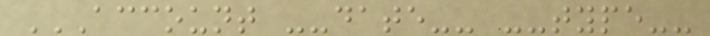ACCOUNT --DATE-- --TYPE--
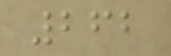262
